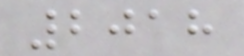2018
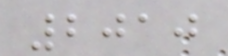2010
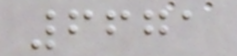6671
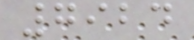7924
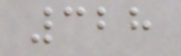328
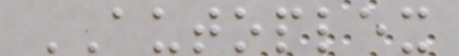AUTOPLEX
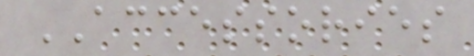ACCESSORIES
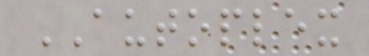AUTOPLEX
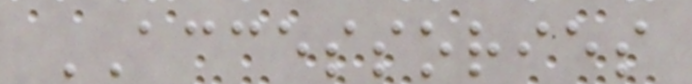ACCESSORIES
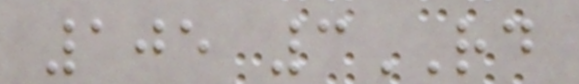105 3RD
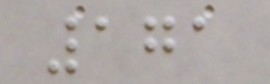171
